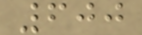600
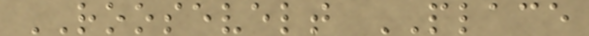ROOSEVELT PLACE
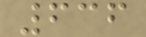636
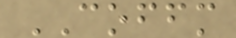COFFM
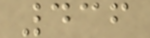436
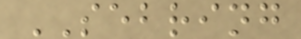SEBRING
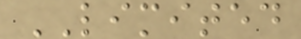LIMITED
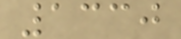1330
